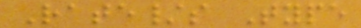Rate/s Type
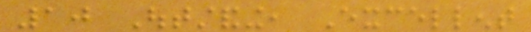10 Outstanding, Excellent
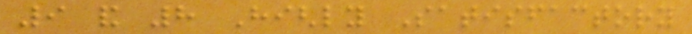9 and 8 Highly Satisfactory
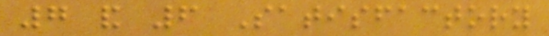7 and 6 Satisfactory
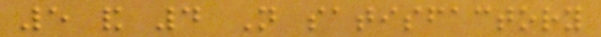5 and 4 Not satisfactory
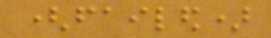(failed)
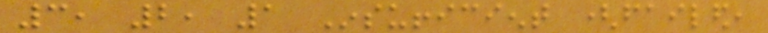3, 2, 1 Insufficient (failed,
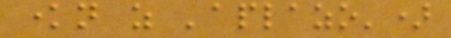known as 'aplazo')
